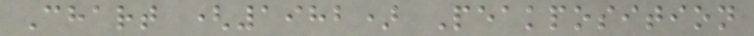Chart (1982) Peakposition
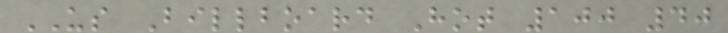US Billboard Hot 100 40
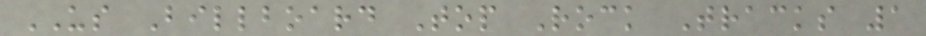US Billboard Top Rock Tracks 1
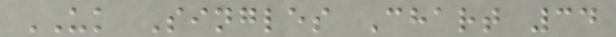UK Singles Chart 34
